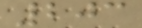203
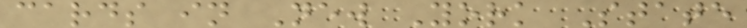cards in New York State
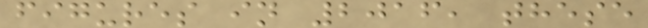figures in 2016, these
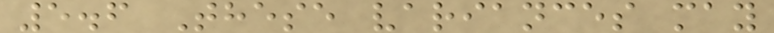5.6 These variances may
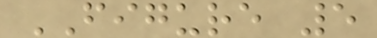FIGURE 5
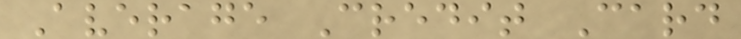Average Credit Card
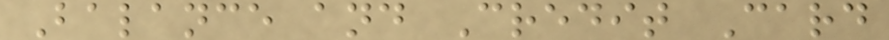Balance and Credit Card
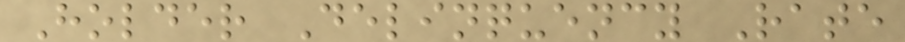Holder Delinquency Rate
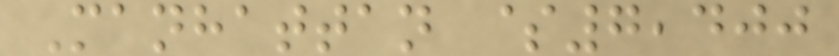Manhattan $7,400
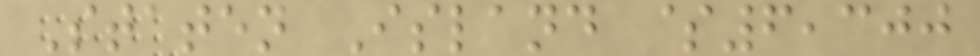Staten Island $6,300
